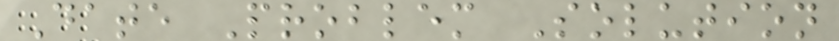Date Problem Solution
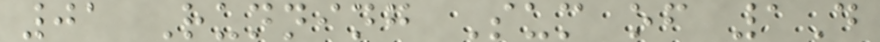01 Running Sum of 1D
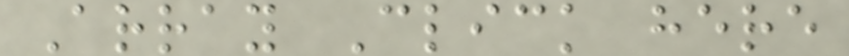Array Click here
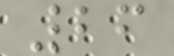26
